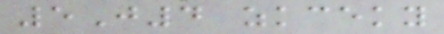5J4 zkceky
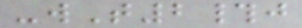-wT2#j
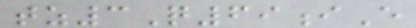tz3Q69iE
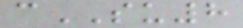cSU8
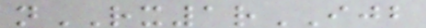nRX1rIJB
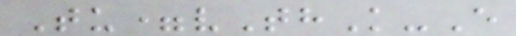Tu=vThK-E
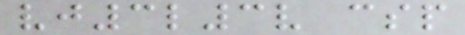vj3l3v csp
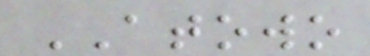ATOWO
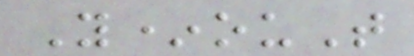Y*ouT
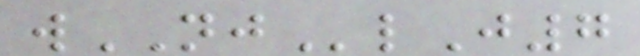wNJlJ7
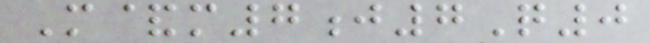M&m7j7Q0
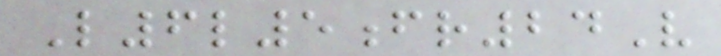L6l5fr24V
